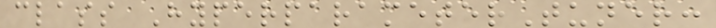class HyperparameterTuner:
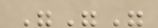"""
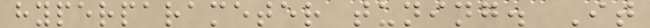hyperparameter tuning. It
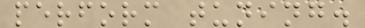perform tuning.
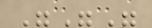"""
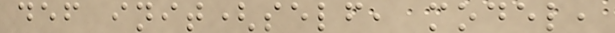def init(self, model,
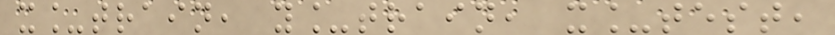x_train, y_train, x_test,
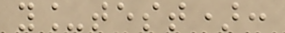y_test):
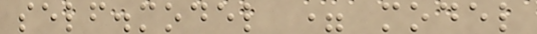self.model = model
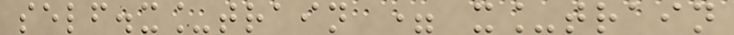self.x_train = x_train
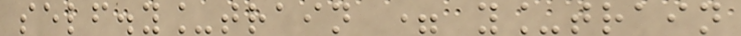self.y_train = y_train
